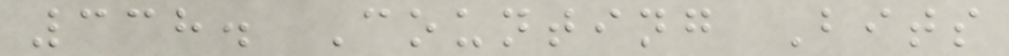338. Counting Bits
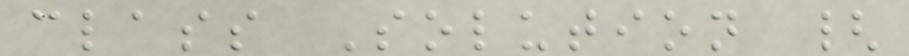class Solution {
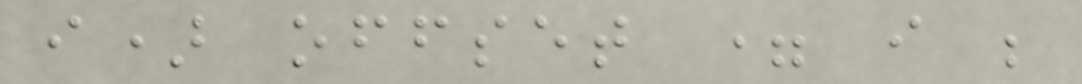i) offset = i ;
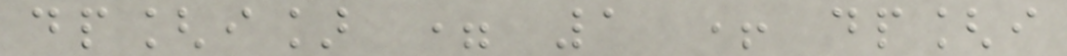dp[i] = 1 + dp[i
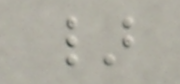}
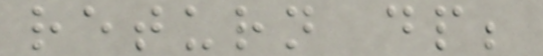return dp;
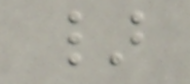}
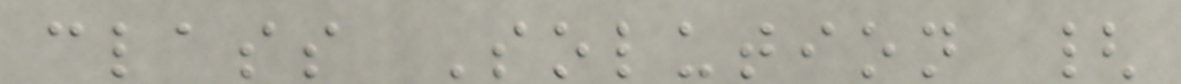class Solution {
